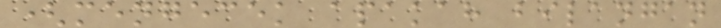(mengecek apakah bilangan
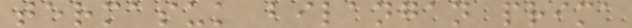termasuk bilangan prima
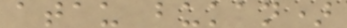atau bukan)
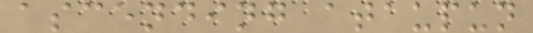ascending ataupun
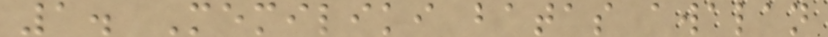1. Memiliki batas awalan
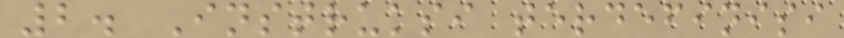2. Instruksi terdefinisi
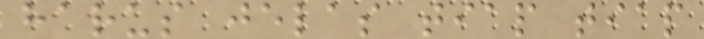harus jelas tiap tiap
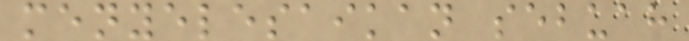menyelesaikan sebuah
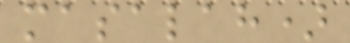masalah)
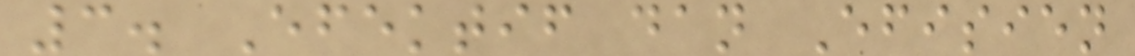3. Efektif dan Efisien
